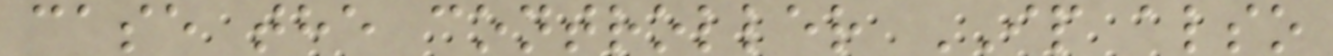case the controller IP also
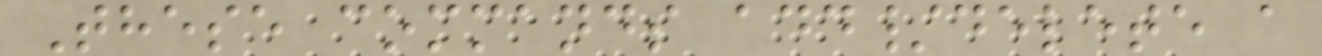These commands add/delete a
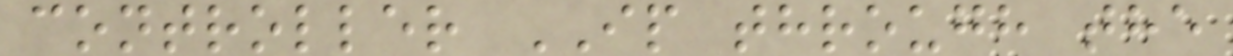controller IP through the
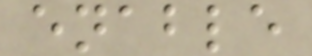enable
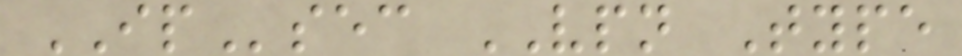IPsec VPN Type
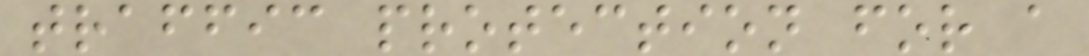traffic protection for a
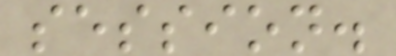session.
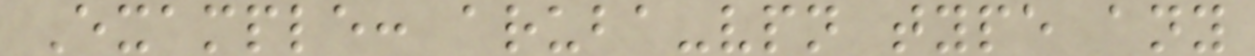Example: aruba-vpn type any
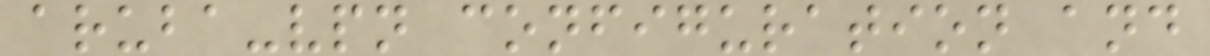aruba-vpn configuration and
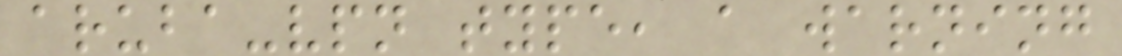aruba-vpn type, a warning
